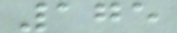175
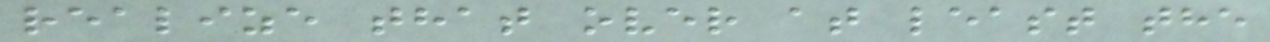realize that over at least the
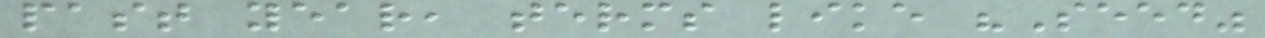past year, terms like "Seed"
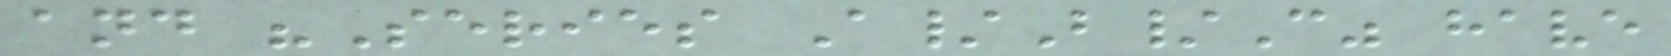and "Series A/B/C" have
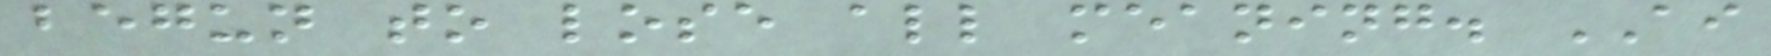begun to lose all meaning. AI
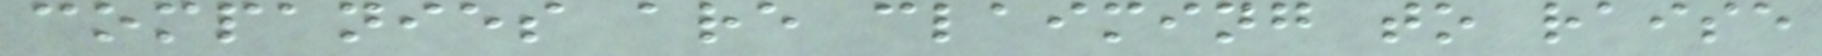companies are claiming to raise
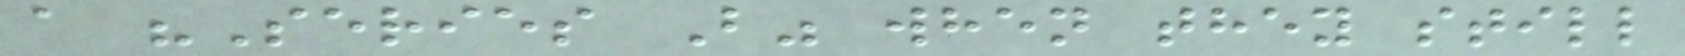a "Series B" when they still
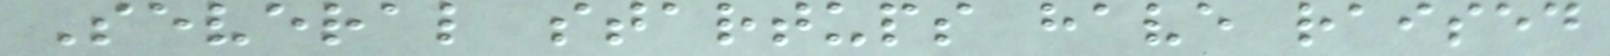Several startups have raised
